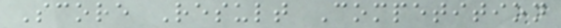Score Result Competition
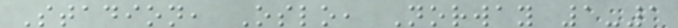Stadion, Oslo, Norway 1-1
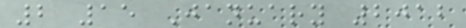2 15 January 2012
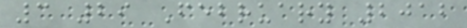3 29 February 2012
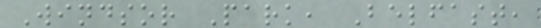Windsor Park, Belfast,
